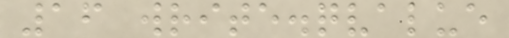16 write.qvalue
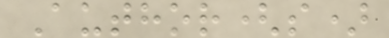Author(s)
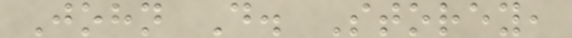John D. Storey,
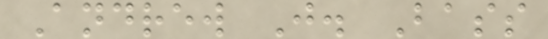Andrew J. Bass
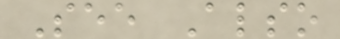See Also
